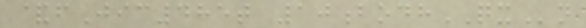&fJic485t 10bodhQXn
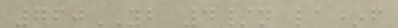760YB 4/n la*f
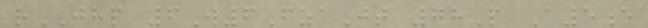rJHP 6W6FzaJt 78P A5e
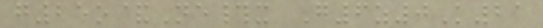g25o&Ne#x G6z0K21
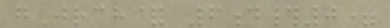gJrch& 6d#0=
